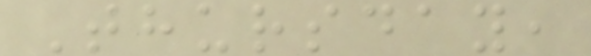Thursday,
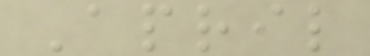April
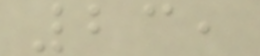23,
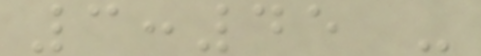3:45 -
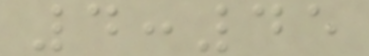4:45
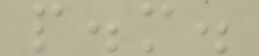p.m.
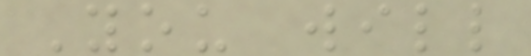You will
